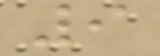9
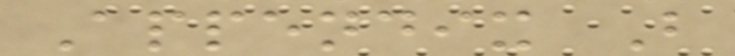Appendix B
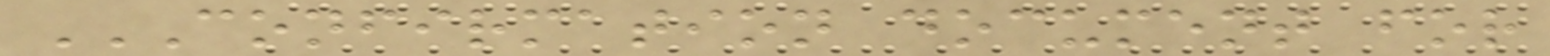CONFIRMATION DOCUMENT FOR
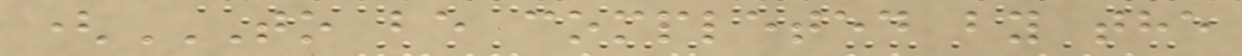(TO BE COMPLETED BY THE
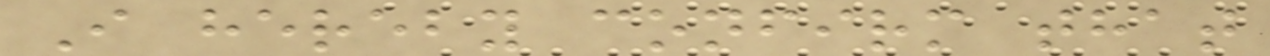I hereby confirm that
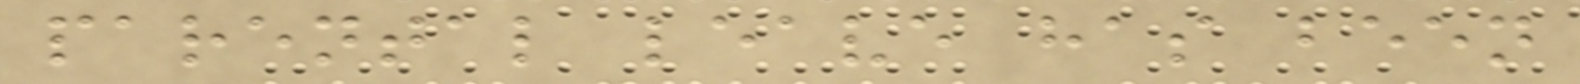parental leave has been
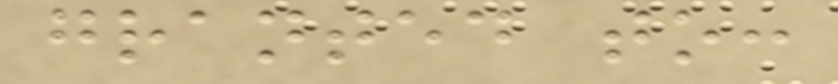granted to:
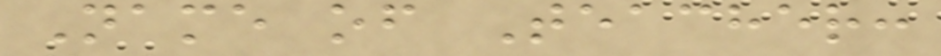Name of Teacher:
